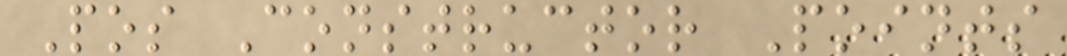Pos Constructor Points
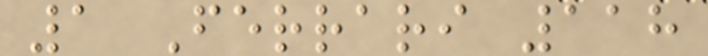1 Ferrari 118
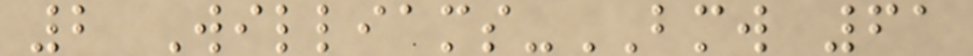2 Williams-BMW 61
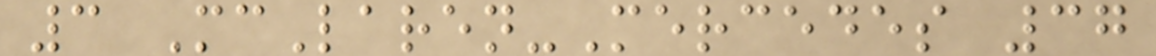3 McLaren-Mercedes 37
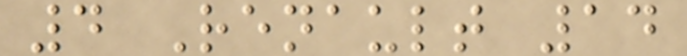4 Renault 14
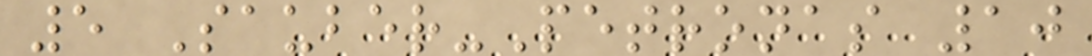5 Sauber-Petronas 10
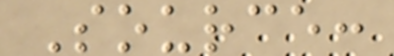Source:
